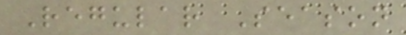Regular Season
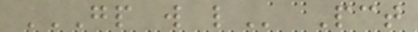GP W L Pct
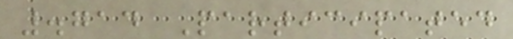.714 Participated
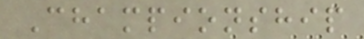Championship
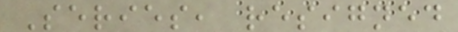Series, resigned
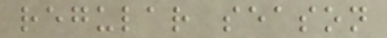regular season
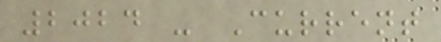2024 - Current
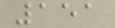151
